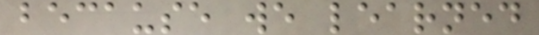because we learned
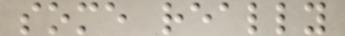some really
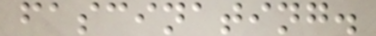fascinating.
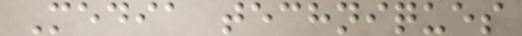Media techniques
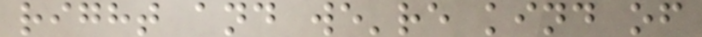right and we're kind of
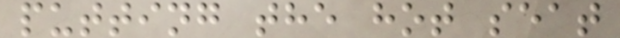putting the hot seat
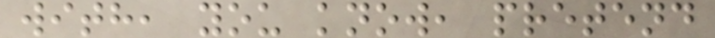with, you know, pretend
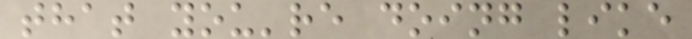that you're doing like
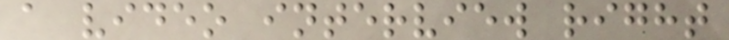a video interview right
